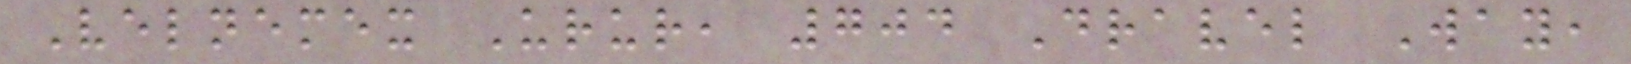Velnemex Urur, 704 Dravel Way,
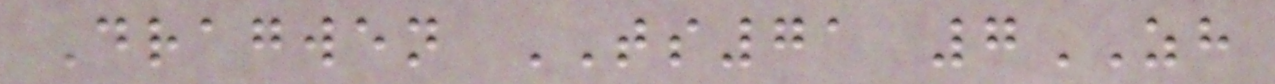Dragwen TS71 7ZH
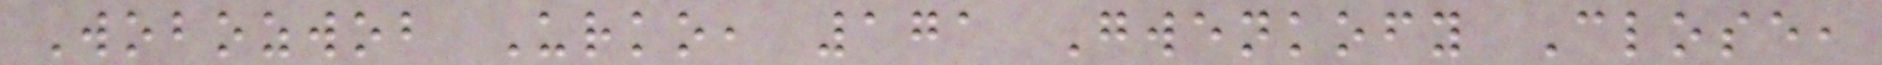Wobozwob Urko, 171 Gwenkofy Close,
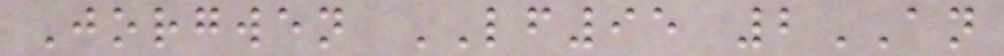Jorgwen LF95 2AN
